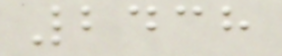2438
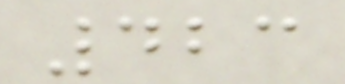423
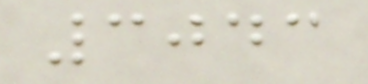3043
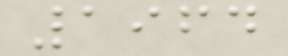1964
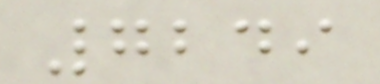7249
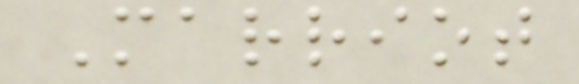Marriot
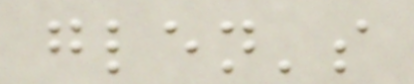glen's
